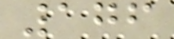176
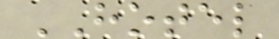HOTEL
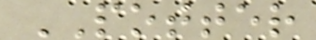POTTER
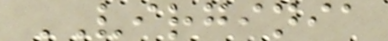VIRGINIA
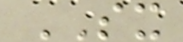SX
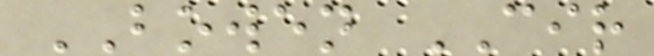BOWEN CIR
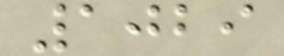1029
